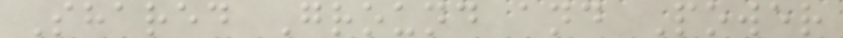Shared Ground and Power
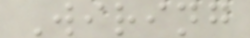Wiring
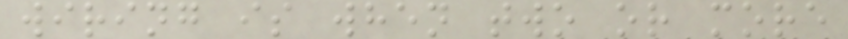wiring is when two or more
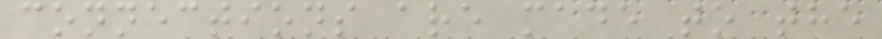connections are made to the
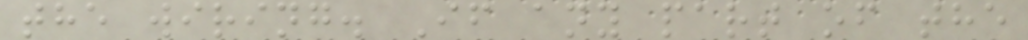the wiring. If any part of the
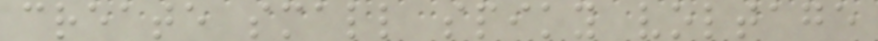create small spiky voltage
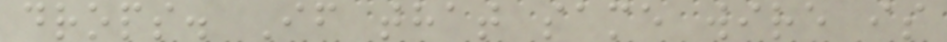drops. If that same wire is
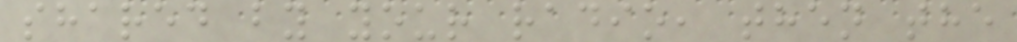shared by your radio, then the
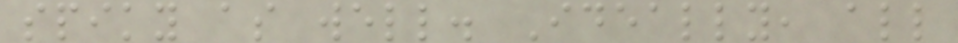spiky as well. Ideally, all
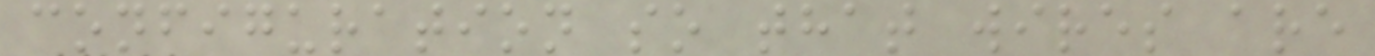configuration so that wires are
